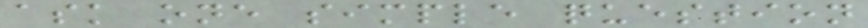ask one simple question
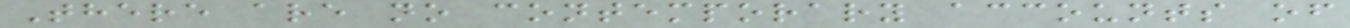There are no contemporary accounts of
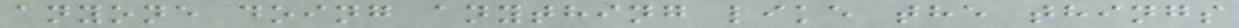anyone doing anything like the things
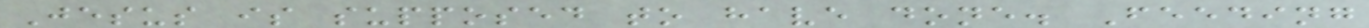Jesus is supposed to have done. Feeding
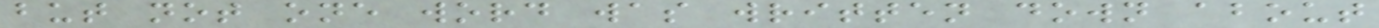but not one word was written down about
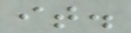it.
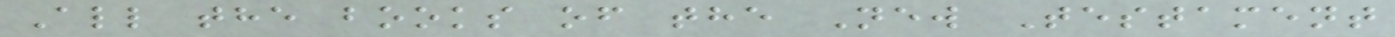All the books of the New Testament
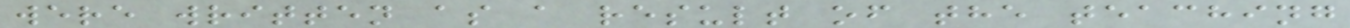were written as a result of the teaching
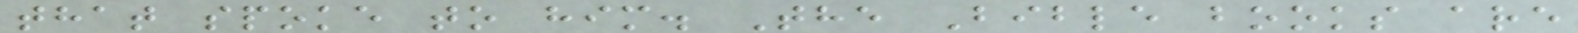that spoke to him. The Bible books are
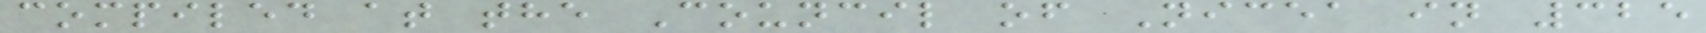compiled at the Council of Nicea in 325
